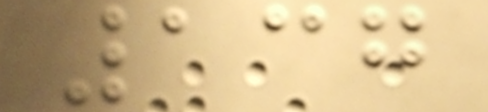137
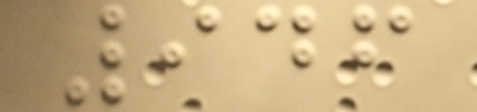946
